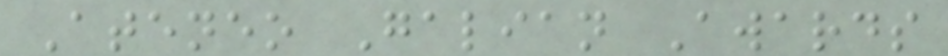Ateneo Galian Awards
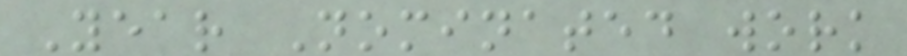Year Nominated work
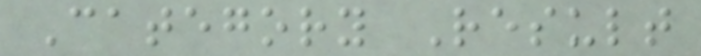Category Result
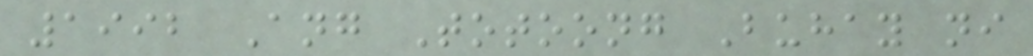1992 Ang Totoong Buhay ni
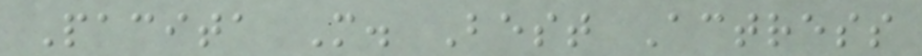Pacita M. Best Actress
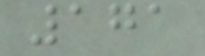171
